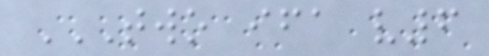TWO IFA V6
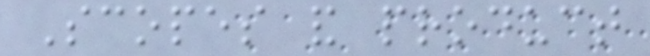Scopes and product
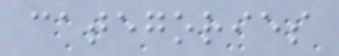categories
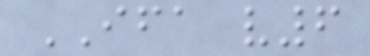IFA v6
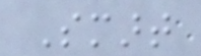Smart
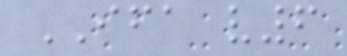IFA v6
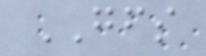GFS
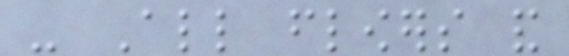- All flowers and
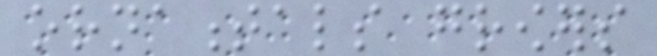ornamentals growers
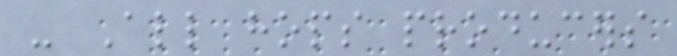- All hops producers
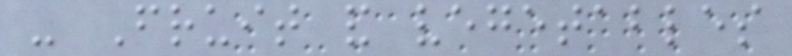- Fruit and vegetables
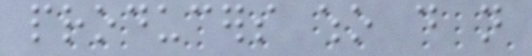producers who do not
